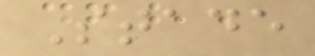Stade
